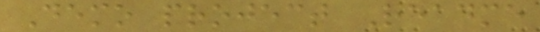Demo project Readme
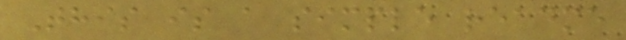This is a simple readme
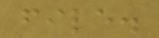file.
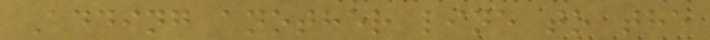Adding another line to the
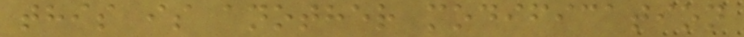this is another modification
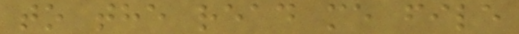to the read me file
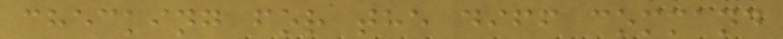checking for the diff command
